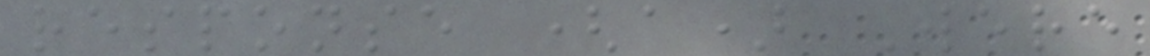response (a) Were
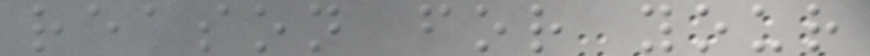reason for your
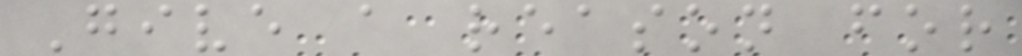Give a reason for
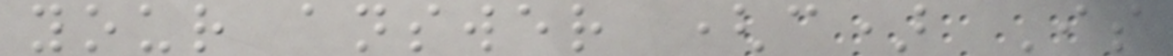your answer (c) Is
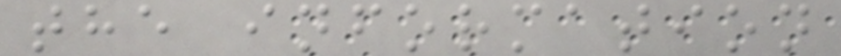the information
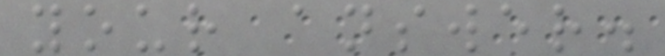your answer.
